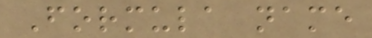Formula name
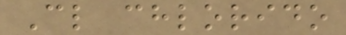Cl chlorido
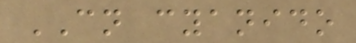CN cyanido
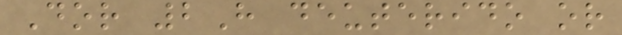Dor 2H deuterido or
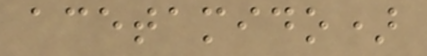acetamido)
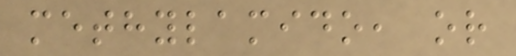methylamido, or
